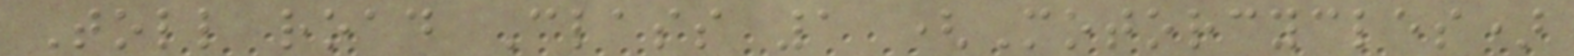Toll road Class 1 (Motorcycles)
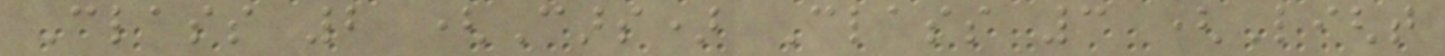Class 2 (Cars) Class 3 (Light
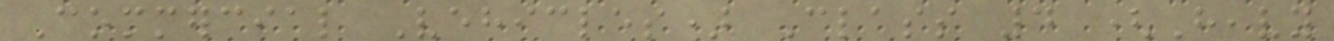Commercial Vehicles) Class 4 (Heavy
